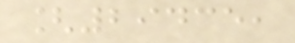[29435,
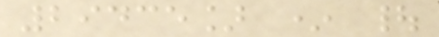29435] * |
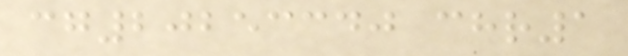cg20253340 chr1
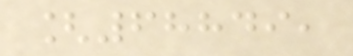[68849,
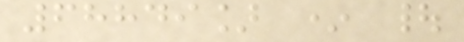68849] * |
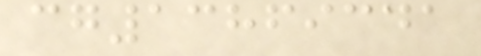cg13869341
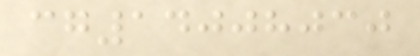cg14008030
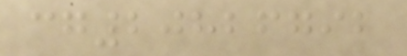cg20826792
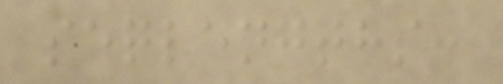seqlengths:
